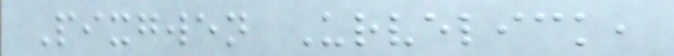Pixgwen Urvelick,
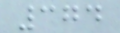374
